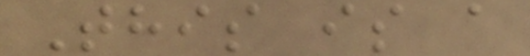This is a
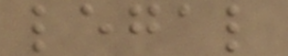legal
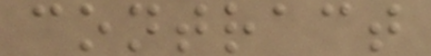contract
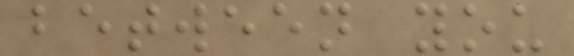between you
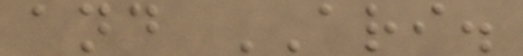and ARI.
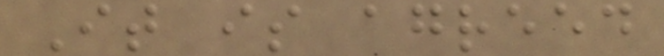It is agreed
